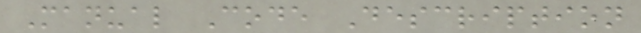Manual Code Description
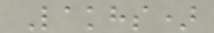Lakhs)
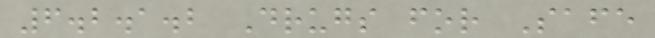6.2.1.2 Drugs for Safe
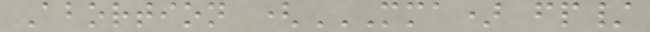Abortion (MMA) FP/
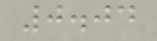0.04
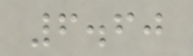6.60
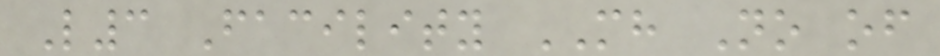L3 Facility MH No of
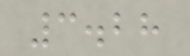3.28
